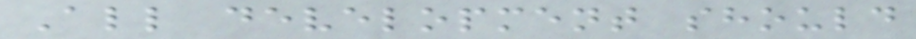All development should
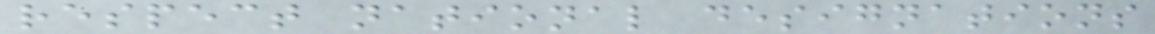respect national designations
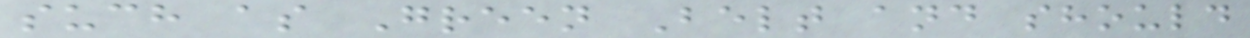such as Green Belt and should
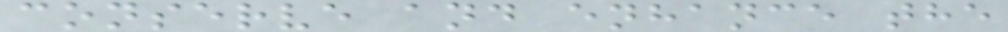conserve and enhance the
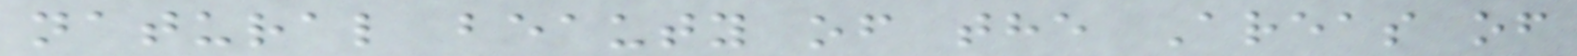natural beauty of the Areas of
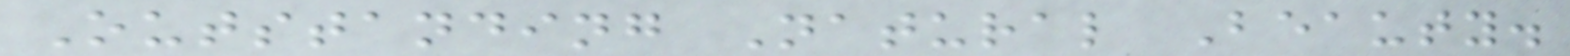Outstanding Natural Beauty.
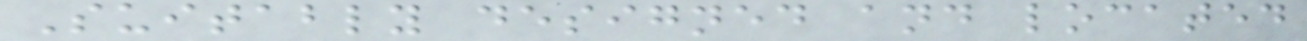Suitably designed and located
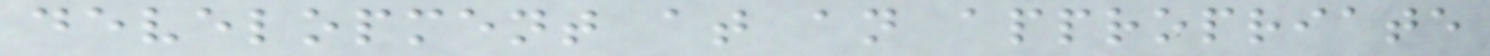development at an appropriate
